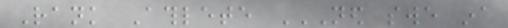Rank Athlete NED SWE INA
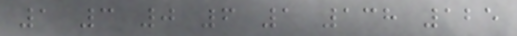1 3 0 6 1 138 125
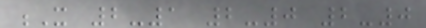X 2-1 2-0 2-0
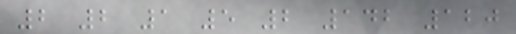2 2 1 5 2 142 120
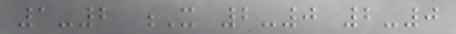1-2 X 2-0 2-0
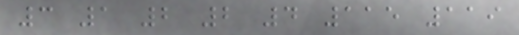3 1 2 2 4 115 119
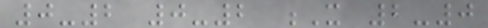0-2 0-2 X 2-0
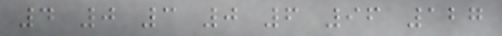4 0 3 0 6 96 127
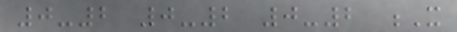0-2 0-2 0-2 X
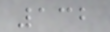132
